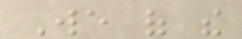We of the
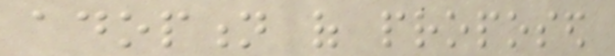adoption of proposed
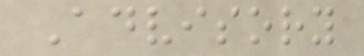Advisory
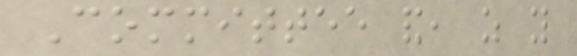Committee and, as you
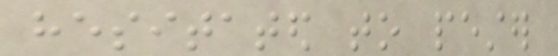hesitated to pester
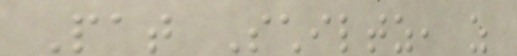Pat Schiltz, as
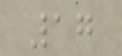17
